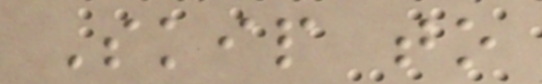Skip to
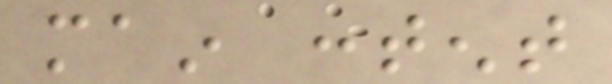main content
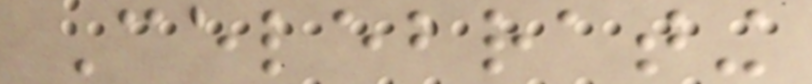Celebrating
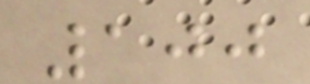100
